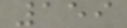159
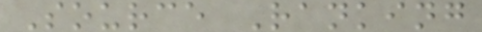Source Ranking
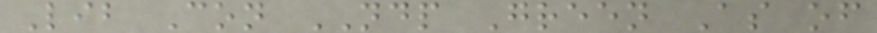Lib Con NDP Green As of
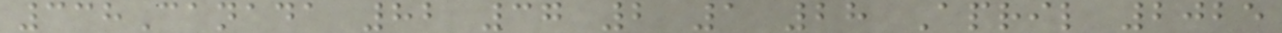338Canada 82 37 2 1 28 April 2025
